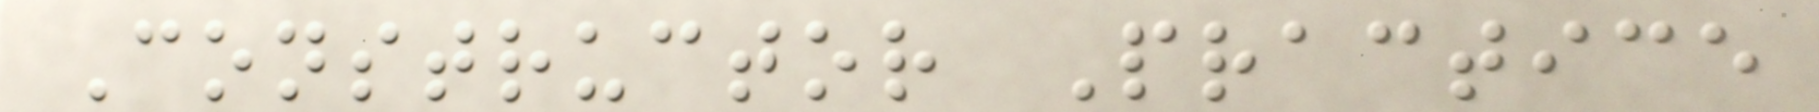Constructor Practice
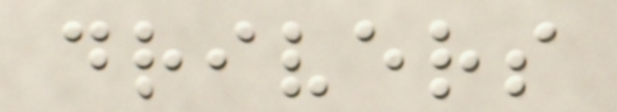drivers
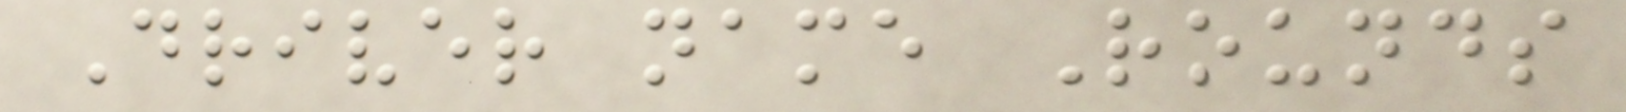Driver name Rounds
